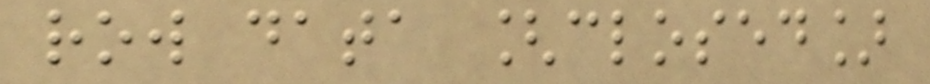row data [closed]
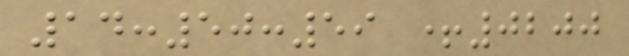14:50:59 +0200
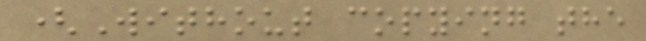(Without copying the
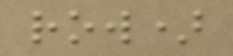row)
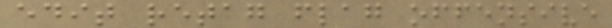edit retag flag offensive
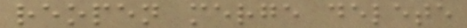reopen merge delete
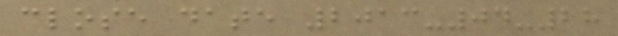close date 2013-04-28
